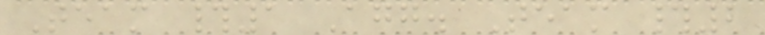Team #1 Agg. Team #2
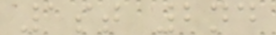1st 2nd
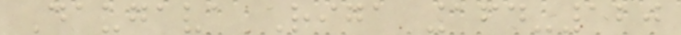Daugava Riga 164-120
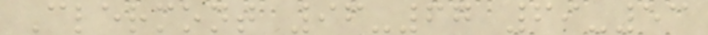Clermont 96-67 69-53
